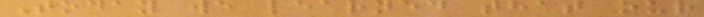Today we learned that our
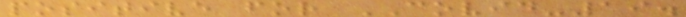positive for COVID-19.
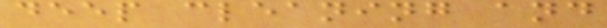deep cleaning and
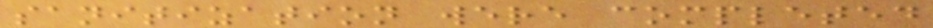sanitization were completed
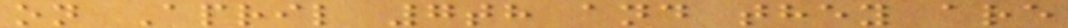on April 7th and they are
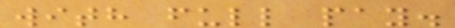with full pay.
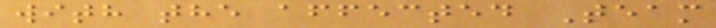with the affected Team
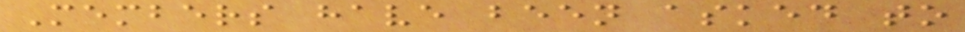Members have been asked to
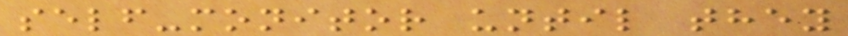self-monitor until they
